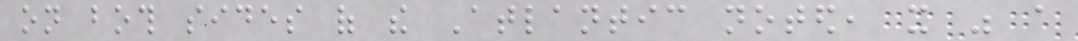on both sides of the Atlantic noted, it was a
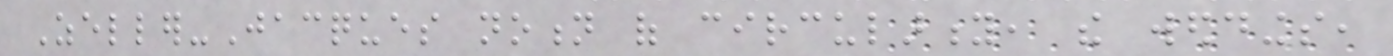Zeller-Jacques notion of circularity, the weddings,
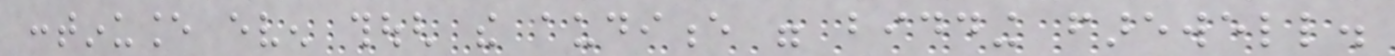continuance even though the audience were bidding farewell.
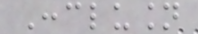Conclusion
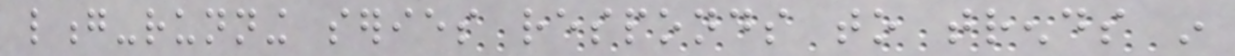long-running series responds to trends in
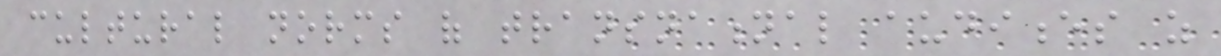cultural norms of transnational audiences as
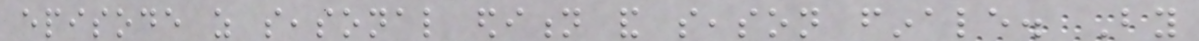episode as seasonal edition and season finale. By
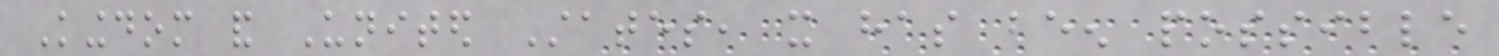Kingdom and United States, it has been possible
